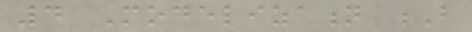4 Modelization B
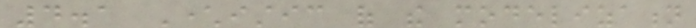4.1 Characteristic of the modelization
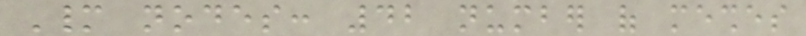Many nodes: 42 number of meshes
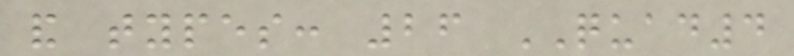and types: 26 QUAD4
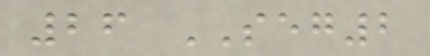26 SEG2
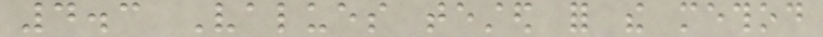4.3 Values tested for the method
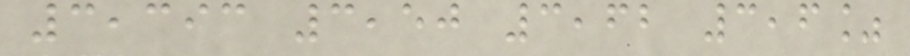3,393 3,50 3,62 3,6%
